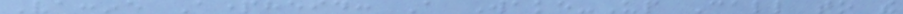Vaccine Apartheid: A Wake-Up Call to the
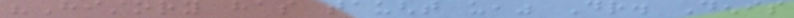"History has taught us," Dr. Denis
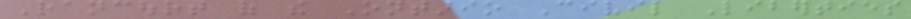Rancourt of the Ontario Civil Liberties
